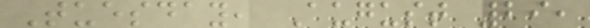Tuesday, August 29,
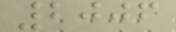2006
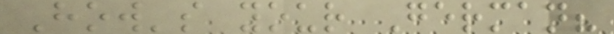How's your German?
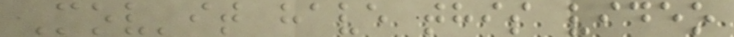Mov'it have this video
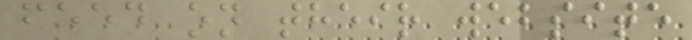feed on their website
